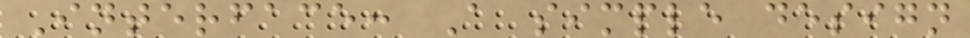Interface: A simple design
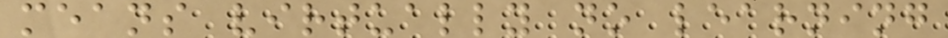means virtually no learning
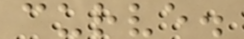curve.
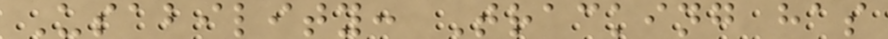Usability: Tracking has
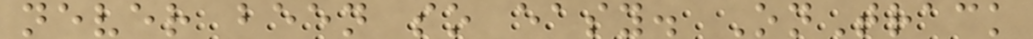never been so easy. OnTrack
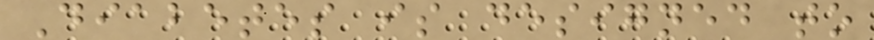Diabetes is designed to
